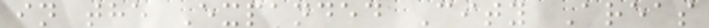in the Expanded City Areas
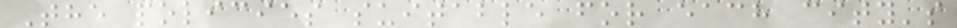The policies suitable for each city's
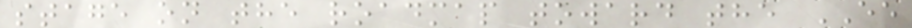stage on the roadmap toward the EE
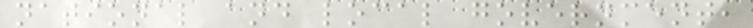national and local government,
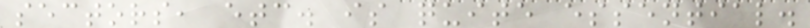sectors, etc. is quite essential.
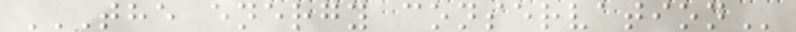THE ENERGY CONSERVATION
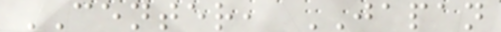CENTER, JAPAN
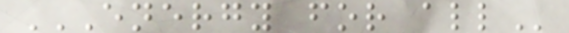ENERGY FOR ALL
